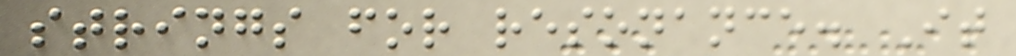strings for resonance. It
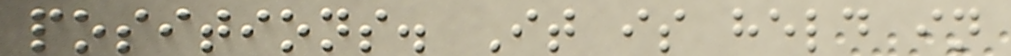positions. It is held in
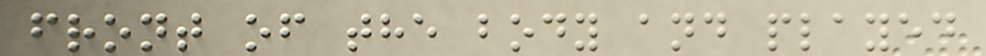front of the body and played
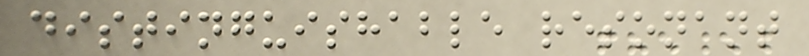distinguishable resonant
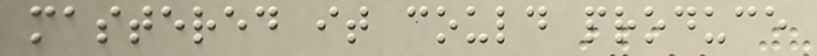mastered it could produce
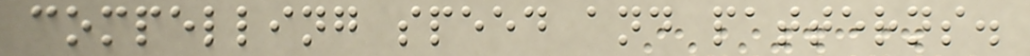compelling speed and patterns.
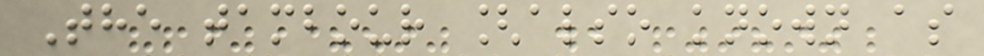The tambour [also known as
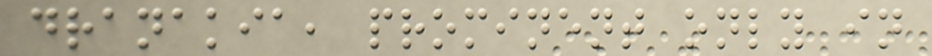dranakia, prominent only in
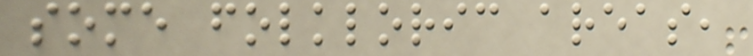some folkloric areas,
